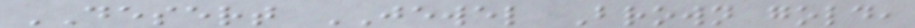DESERT JEWEL Brown gold,
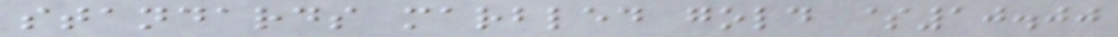standards marbled gold $10.00
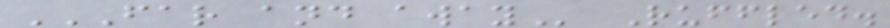FAR AND AWAY Ruffled.
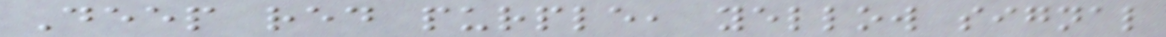Deep red purple, yellow signal
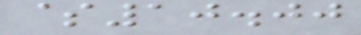$10.00
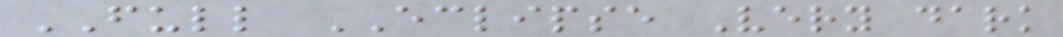FULL ECLIPSE Very dark
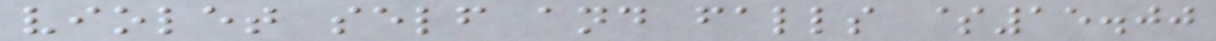violet self and falls $15.00
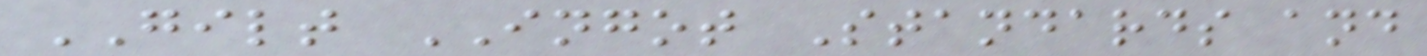GILT INGOT Standards and
